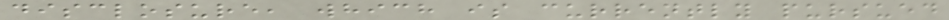disclosure, which is currently pursued
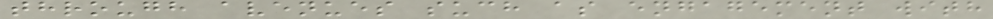through avenues such as engagement with
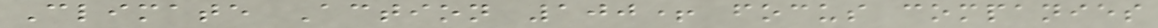Climate Action 100+ focus companies
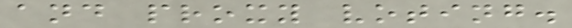and proxy voting.
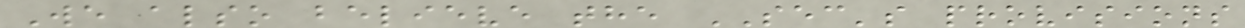We also believe the SEC's provisions
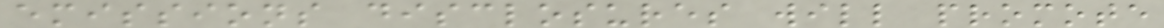emissions disclosures will promote
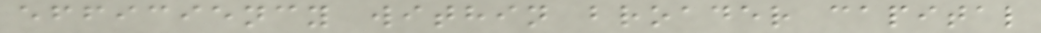efficiency within broader capital
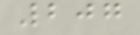207
